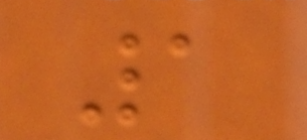1
